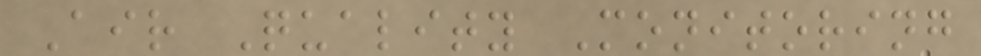Air Quality Monitoring
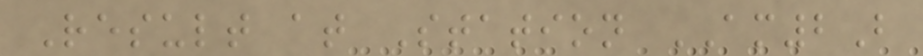Result at Station AM2B
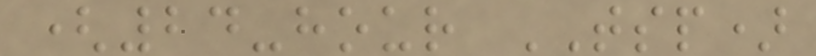(24-hour TSP)
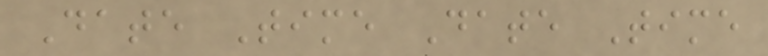Date Time Date Time
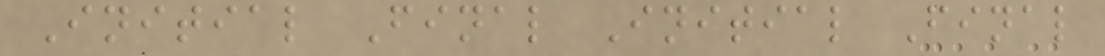Initial Final Initial Final
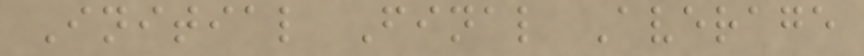Initial Final Average
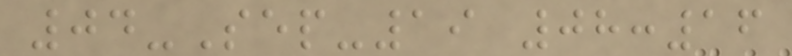04-Sep-19 08:16
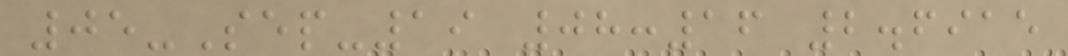05-Sep-19 08:16 2.6915
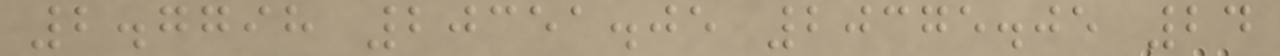2.7798 20351.05 20375.05 24
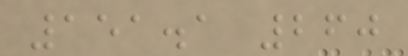151.1 260
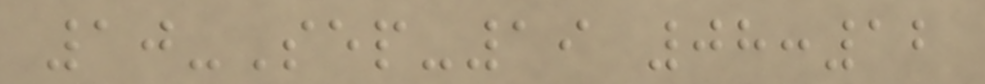10-Sep-19 08:12
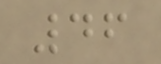46
